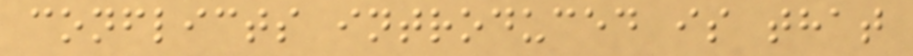conflicts introduced is that
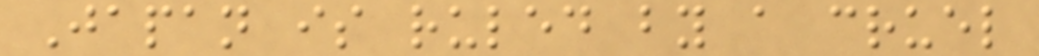Japan is ruled by a cruel
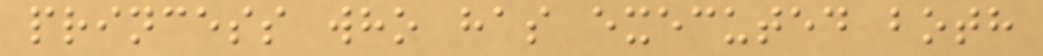princess who has executed both
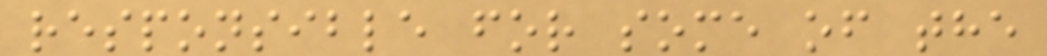responsible for some of the
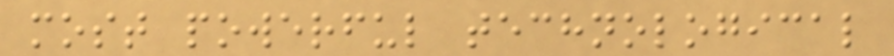most powerful technological
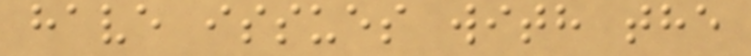have issues with the
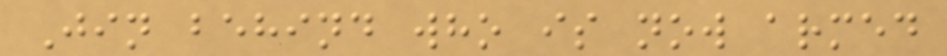Jin behind who is now armed
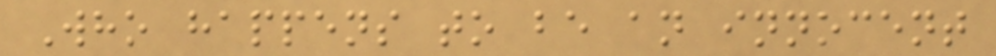Who happens to be an innocent
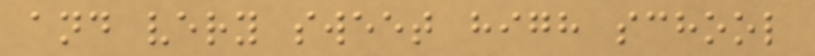and very sweet high school
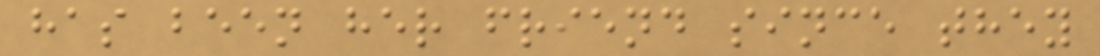has been her friend since they
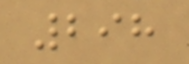298
